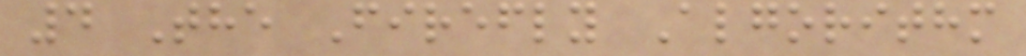4 The Firefly Algorithm
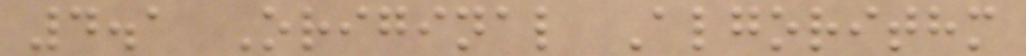4.1 Original Algorithm
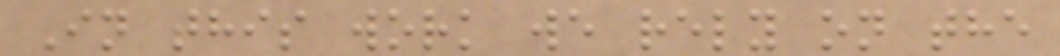In this work we rely on the
